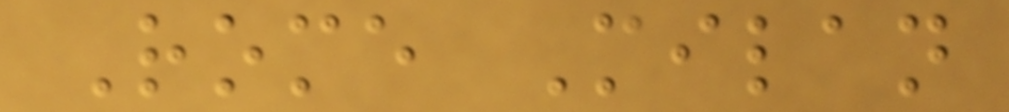Rome Milan
